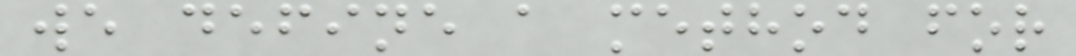we define a method for
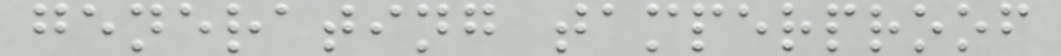generating tamperproof
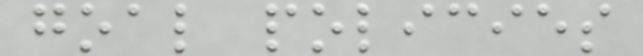goal policies
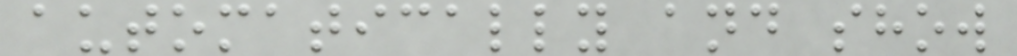automatically and show
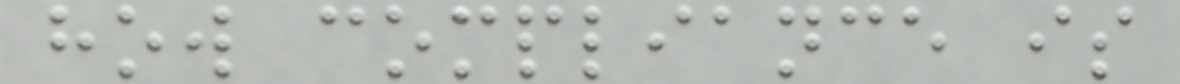how compliance is
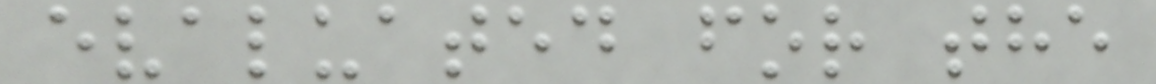evaluated for the
